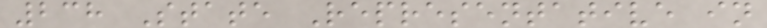238 State Representative in
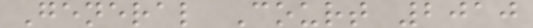General Court 2010
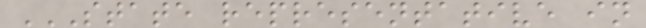STATE REPRESENTATIVE IN
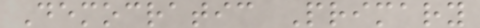Democratic Primary
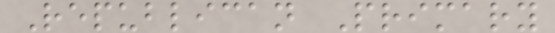Republican Primary
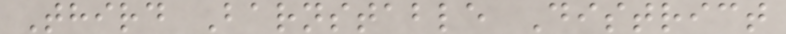Third Barnstable District
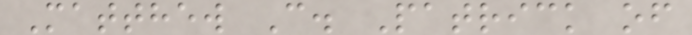Matthew C. Patrick of
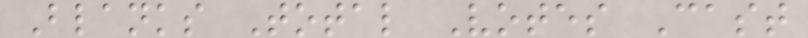Blanks Total Votes Cast
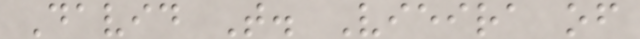David T. Vieira of
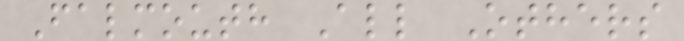Falmouth All Others
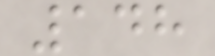148
